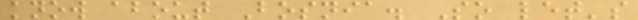know about Bosnia. So let's
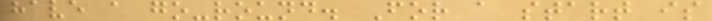have a go-round. For a start is
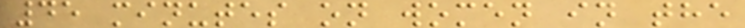45 minutes on women in the
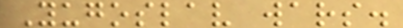Yugoslav wars.
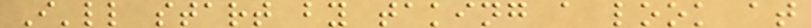I'll start by taking a look at
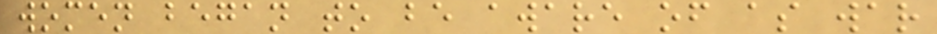women began to be aware of as war
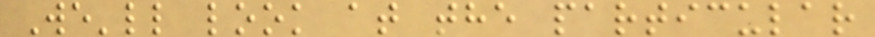We'll look at the particular
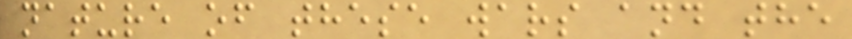nature of these wars and the
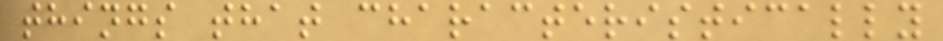things that characteristically
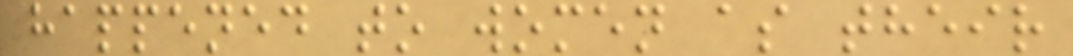happened to women as their
